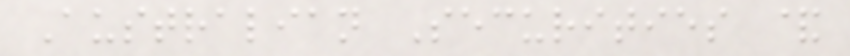Australian Securities &
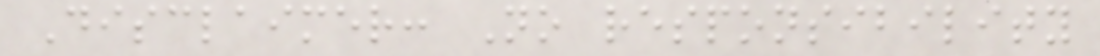Disclaimer: No responsibility
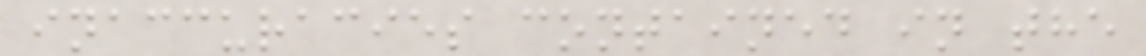inaccuracies contained in the
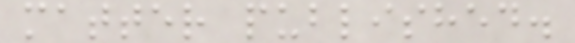matter published.
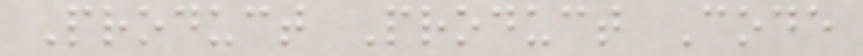Product Product Code
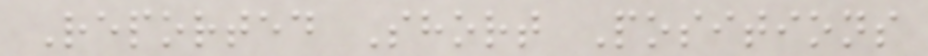Reported Short Positions
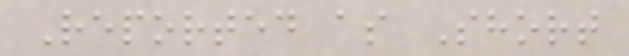Reported as Short
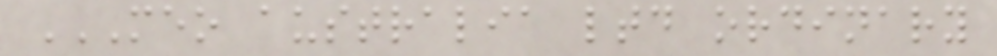MEO AUSTRALIA LTD ORDINARY
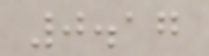0.17
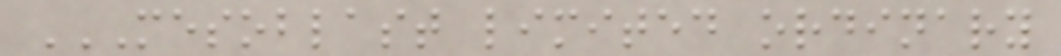MESOBLAST LIMITED ORDINARY
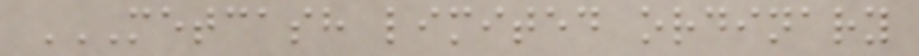METCASH LIMITED ORDINARY
